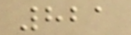821
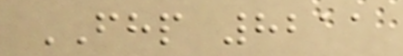FHP 8211
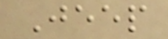Jeep
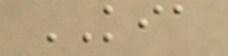KIA
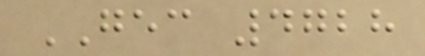GEC 4728
